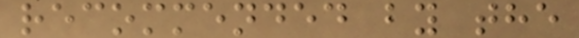recommended by the
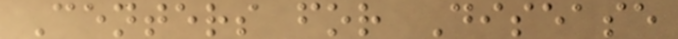Centers for Disease
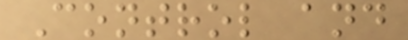Control and
